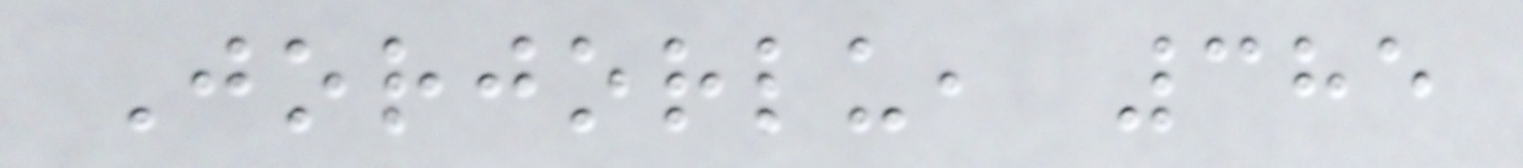Jorjorlu, 385
